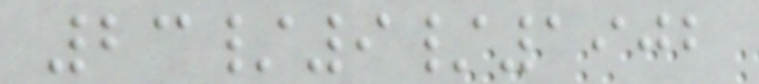23/9/1902
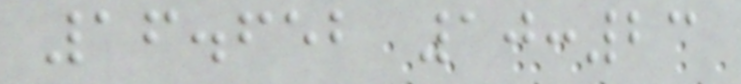16.652 10:23
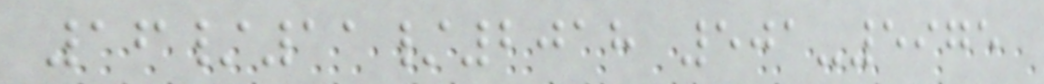16/11/2018 501-5975
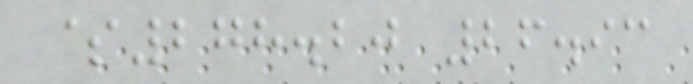$278.20 26.93
